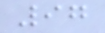97
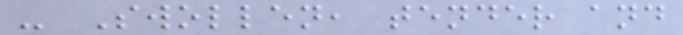- Swollen, tender and
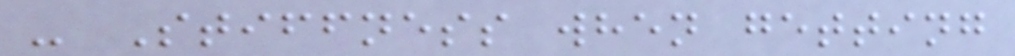- Stiffness when getting
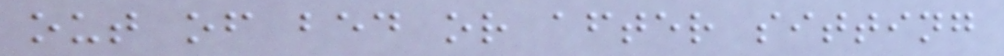out of bed or after sitting
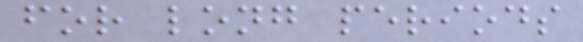for long periods
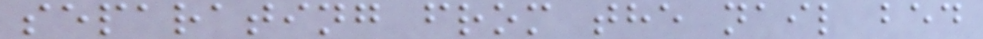separating from the nail bed
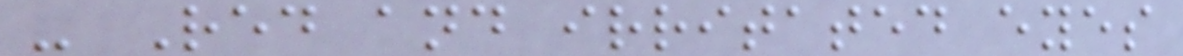- Red and irritated eyes
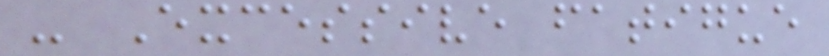- Excessive fatigue
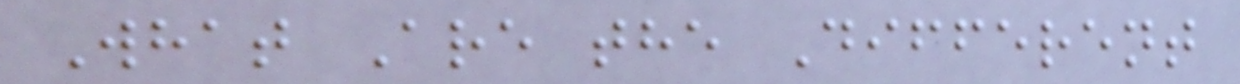What Are the Different
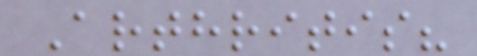Arthritis?
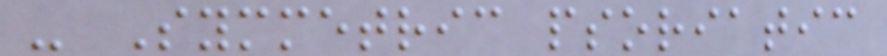- Symmetric psoriatic
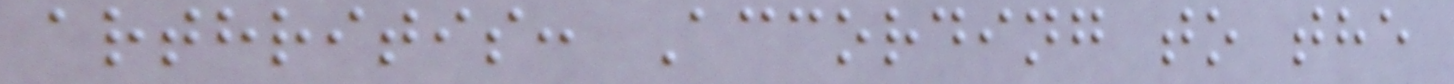arthritis: According to the
